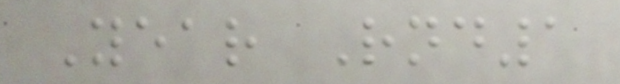Year Rnd1
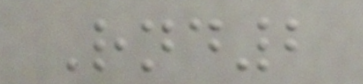Rnd2
